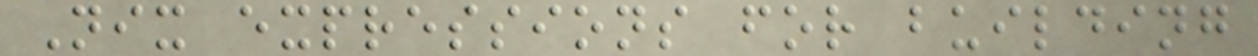Nix expressions for building
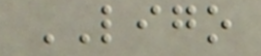LIGO
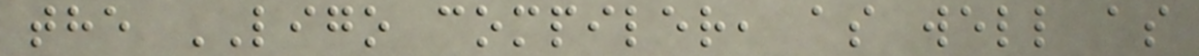the LIGO compiler, as well as
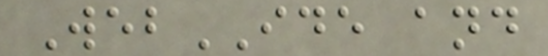WebIDE and
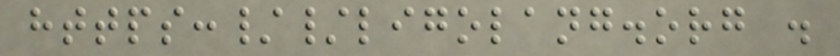https://ligolang.org .
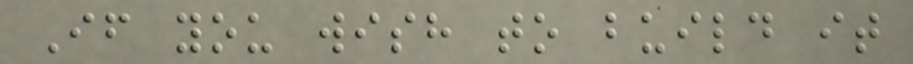If you wish to build it
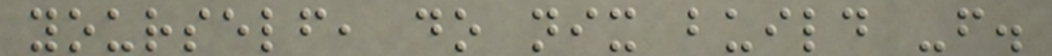yourself, do nix build -f.
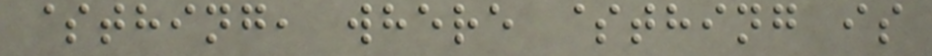$thing, where $thing is
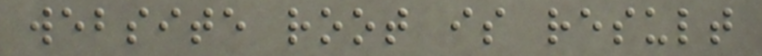website root is result
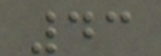43
